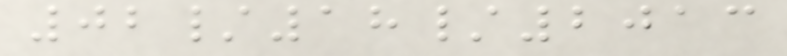02/18/2013
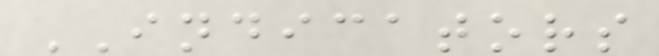INDICATORS
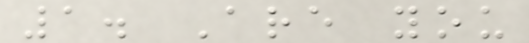1. Are you
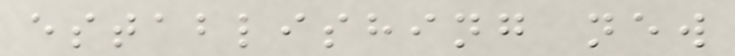establishing new
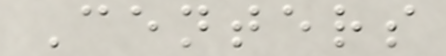Centers
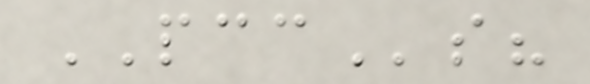PCCs?
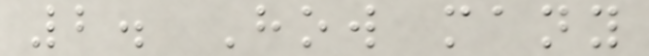2. How many
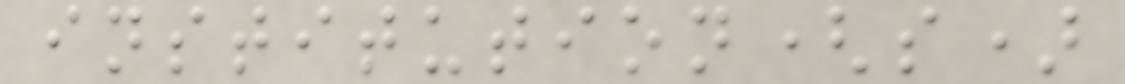institution(s)
